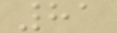81
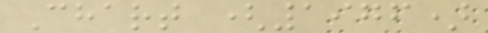Chart (1976)
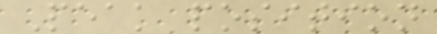Peak position
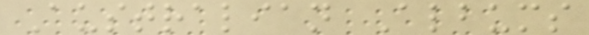Australian Albums
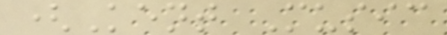(Kent Music
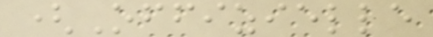(Offizielle
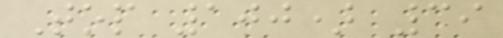Top 100) 39
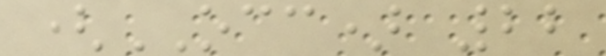(OCC) 22
